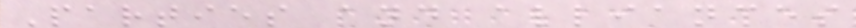Parties and alliances
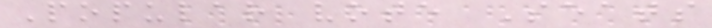Popular vote Seats
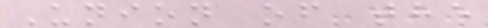Union of the
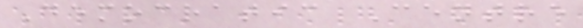Democratic Centre
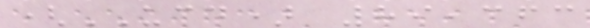(UCD) 89,363
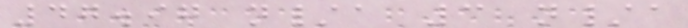47.97 n/a 3 n/a
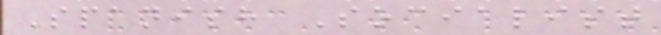Spanish Socialist
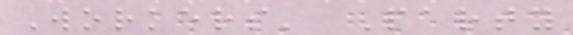Workers' Party
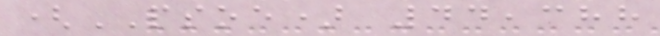(PSOE) 44,388
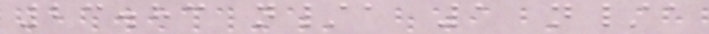23.83 n/a 1 n/a
